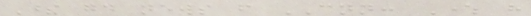These good news from CNN: Where have
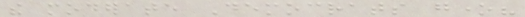the moderate Democrats gone?
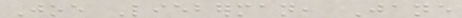Joe Lieberman, Jane
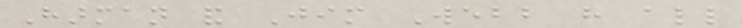Harman and Jim Webb have all
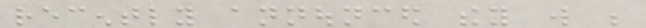recently announced they will be
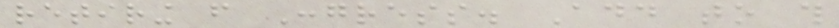retiring from Congress. Add to this
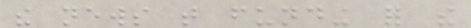the news that funding for the
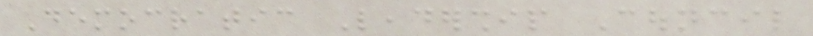Democratic Leadership Council
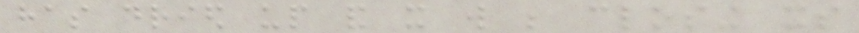has dried up and it will be closing its
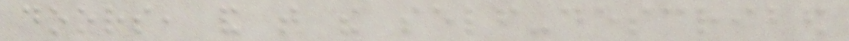doors, and that the self-described
